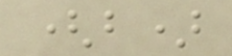(b)
